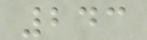243
